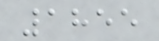1855
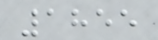1855
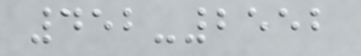452-2552
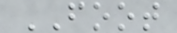FOOT
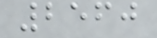2560
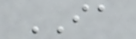IA
